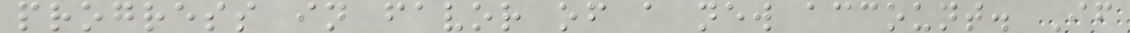progress in favor of a new account. If
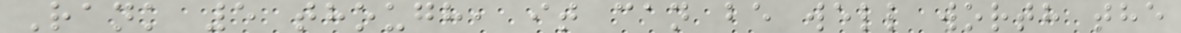Rank 5 though, it can be well worth the
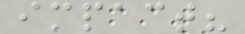impact?
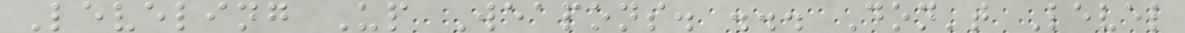Leveling Up Weapons. ... Don't Level
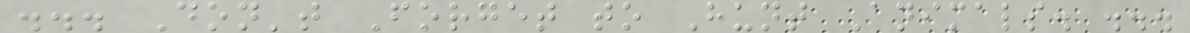... Don't Forget to Hunt Animals. ...
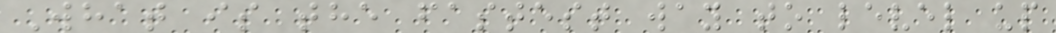What is the fastest way to level up
